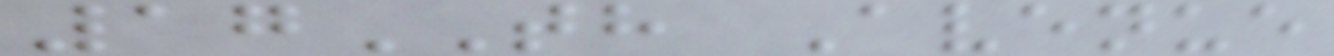17TH Avenue
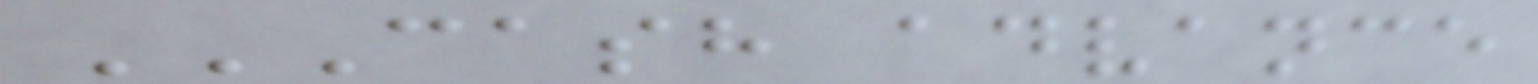CASH ADVANCE
